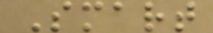Smart
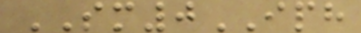SM0IPH
